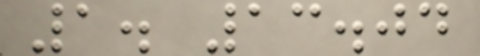1. 13.04
